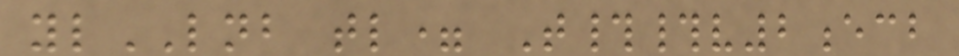ylLNB tl= T##v2ecb
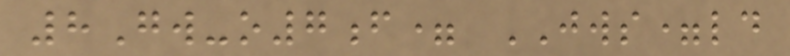8Gw-o7f= JWS=ld
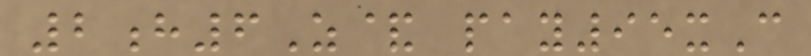2h6Z& pay95xC
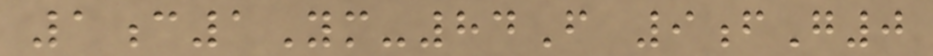1c1Ym-84F 9fG0
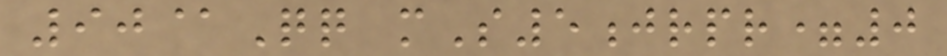90@Qq mS5jrpr=0
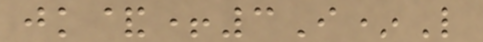jk&+3I*L
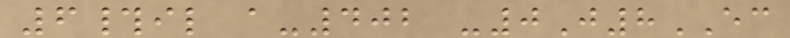6#il a-402 -0J8EC
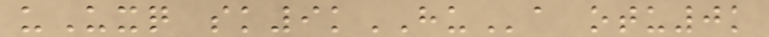uUxq sk9kHUa otu0k
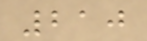210
